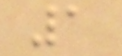1
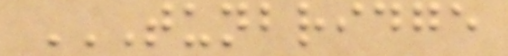TUNBRIDGE
